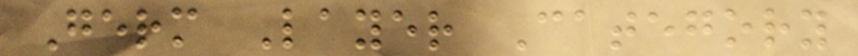Germ Layer Category
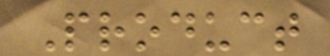Product
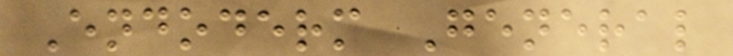Endoderm General
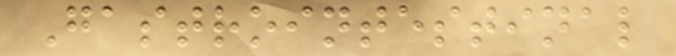Gastrointestinal
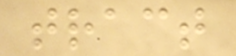tract
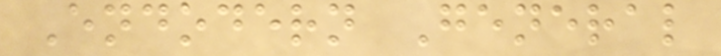Endodern General
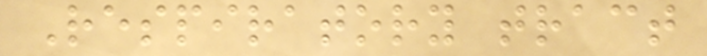Respiratory tract
